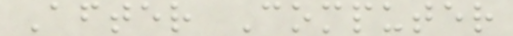After Computer
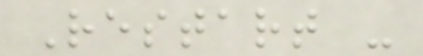Restart -
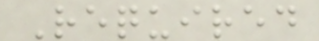Required
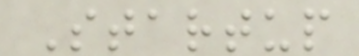Startup
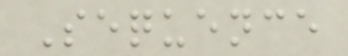Sequence
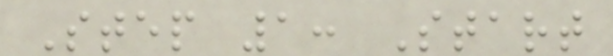Step 1: Start
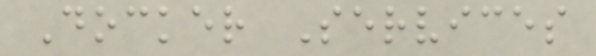Docker Services
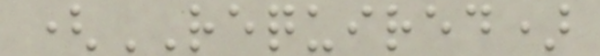(REQUIRED)
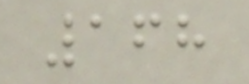168
